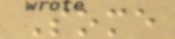Some
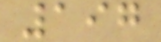197
